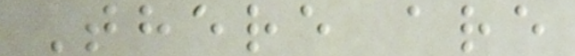There are
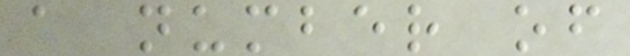a number of
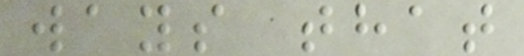ways that
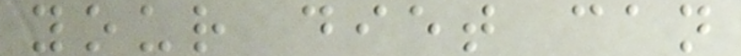your diet can
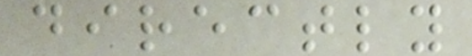directly
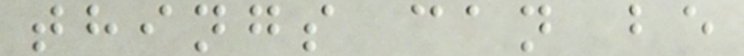things can be
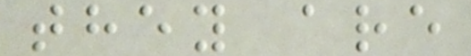they are
